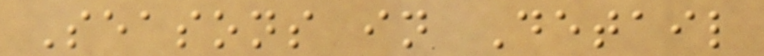Seasons in Detail
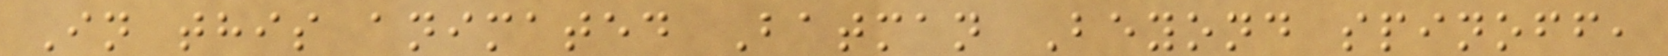In this animated Batman Beyond spinoff,
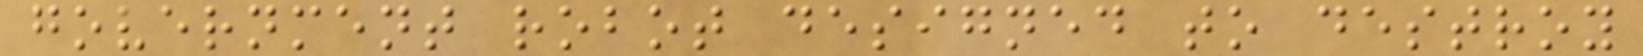government robot designed to destroy
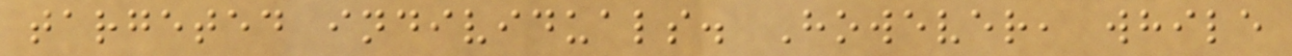targeted individuals. However, while
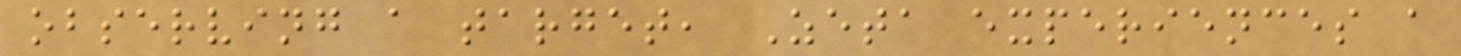observing a target, Zeta experiences a
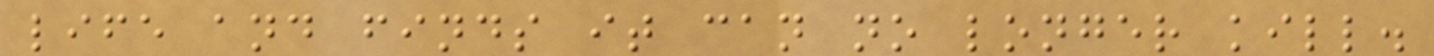life and finds it can no longer kill.
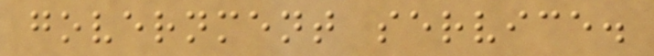government service.
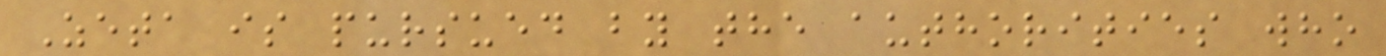Zeta is pursued by the authorities who
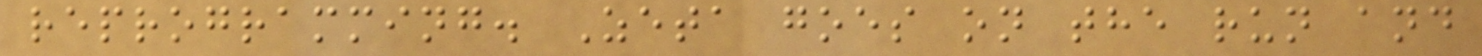reprogramming. Zeta goes on the run and
